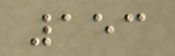153
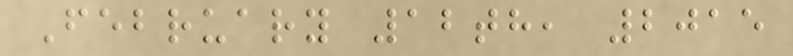February 12th, 2015
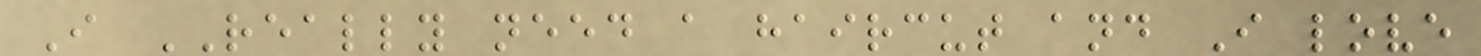I REALLY need a haircut and I love
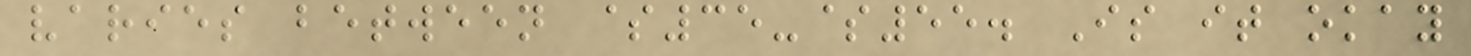varies between $35-$55. Is it okay
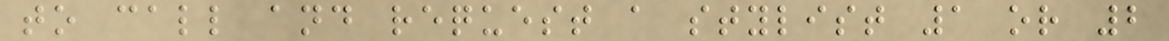to call and request a stylist 1 or 2
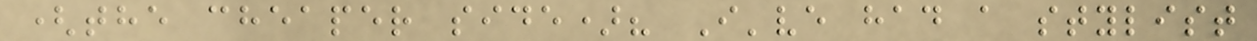(the cheaper side)? I've had a stylist
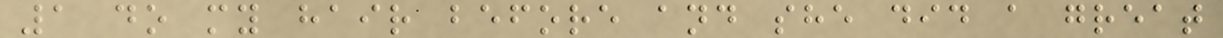1 do my hair before and she did a great
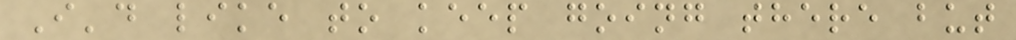I'd like to keep going there but
